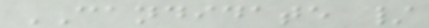CANDIDATE /
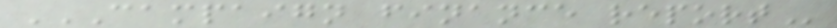CAMPAIGN FINANCE REPORT
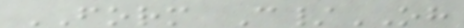FORM C/OH
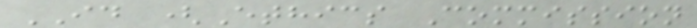ID (Ethics Commission
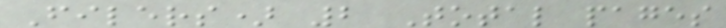Filers) 2 Total pages
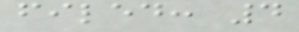filed: 4
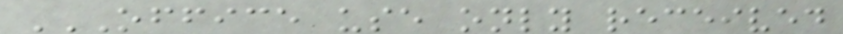OFFICE USE ONLY RECEIVED
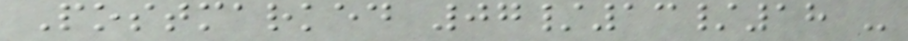Postmarked 07/13/18 -
